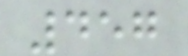457
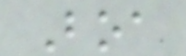Boa
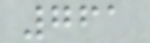761
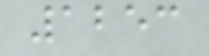1253
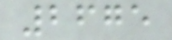2675
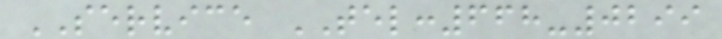SERVICE TEL:668-0299
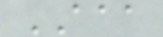AAA
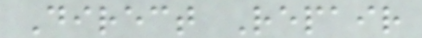Direct Repair
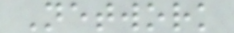Network
